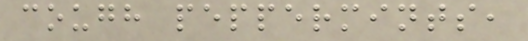cough peppermints,
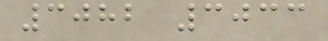3082 3033
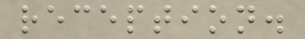reception.
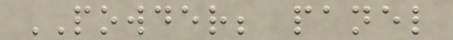POWDER; panel
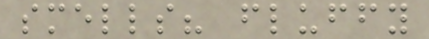smells? fluffy
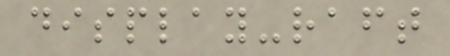display-raft
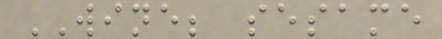WINE; sesame
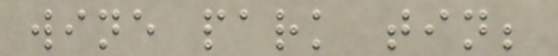wine park tin;
